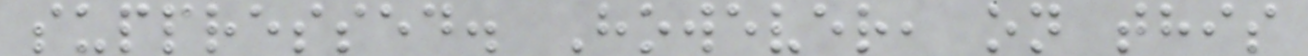suppressed. However, on this
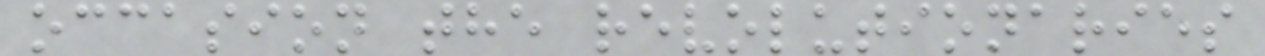occasion the revolutionaries
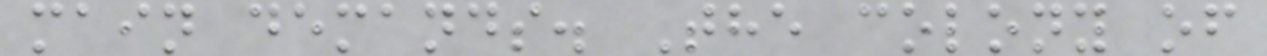main demands. The colony of
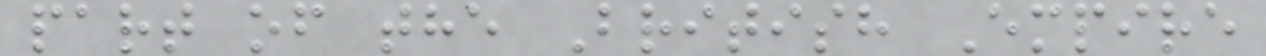part of the British Empire
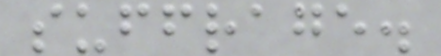suffrage.
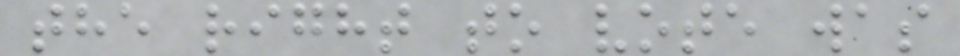the right to vote was
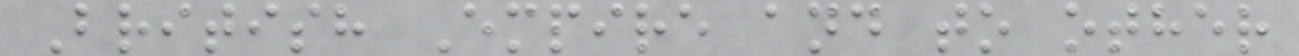British Empire and to other
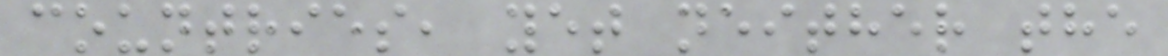countries, yet neither the
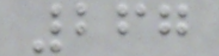267
